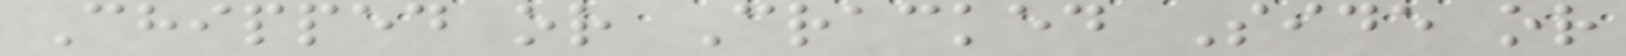Chipped or Cracked Side or
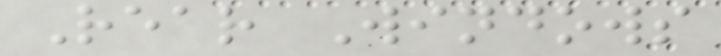Rear Windows
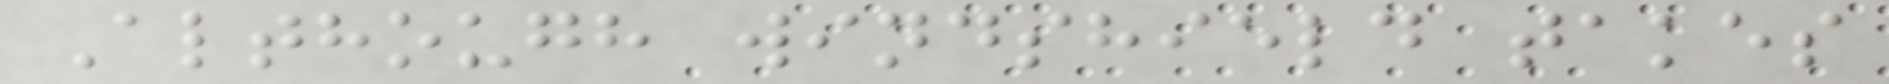Although windshield takes
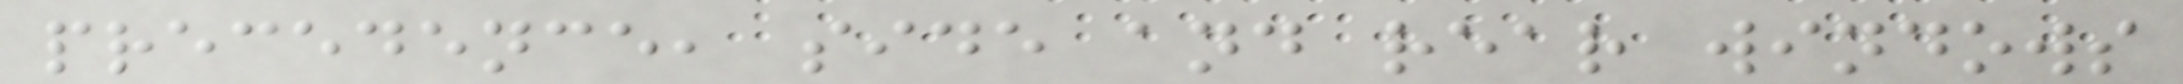precedence, side and rear windows
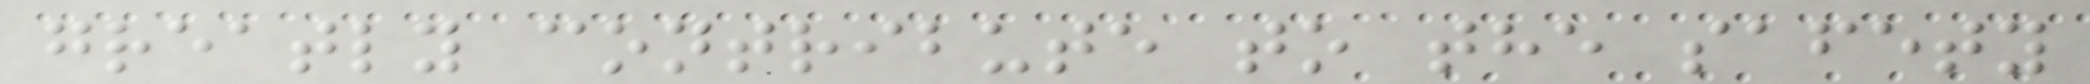greatly contribute to the safety
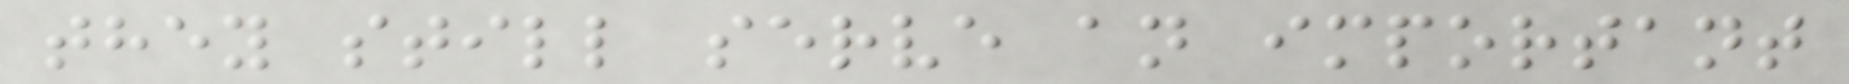they still serve an important
